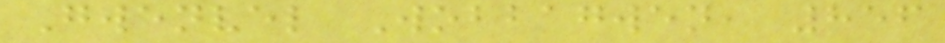Gwenvel Wobbagwen, 856
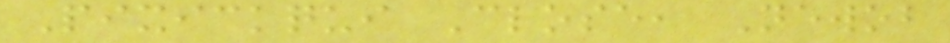Pixickqui Close, Newob
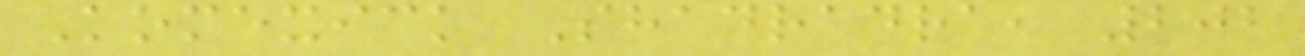Komexick Shadradra, 202
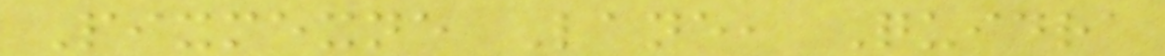Pixmexne Lane, Quidra
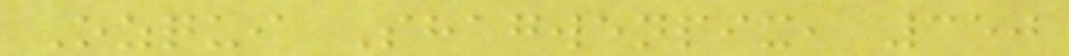Ozqui Shagwenpix, 350
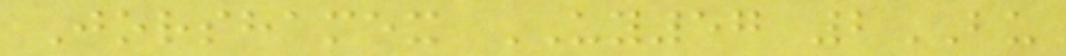Jorshamex UY57 2BU
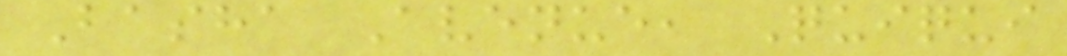Basha Avenue, Quiqui
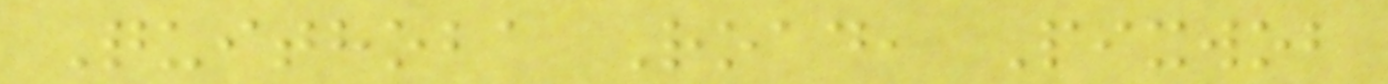Quithoba Road, Pixwob
